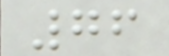76
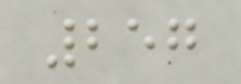257
